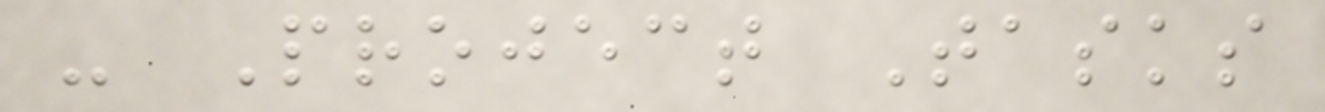- Project Tasks
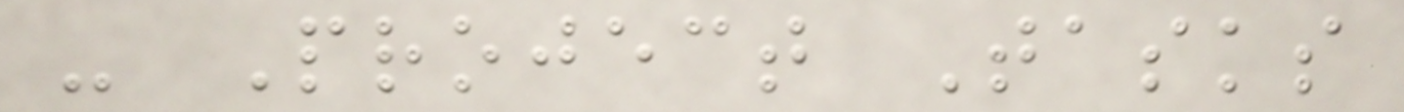- Project Tasks
